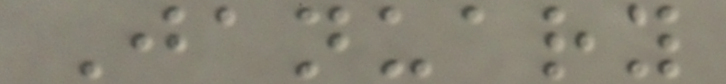January
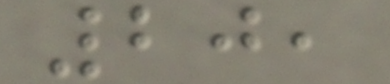20,
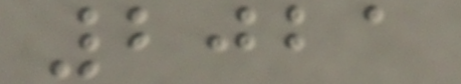2021
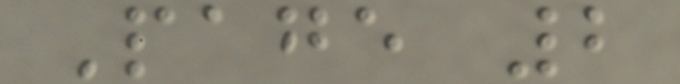Page 2
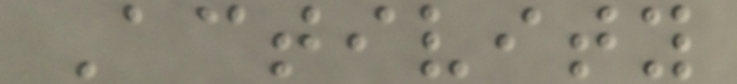Activity
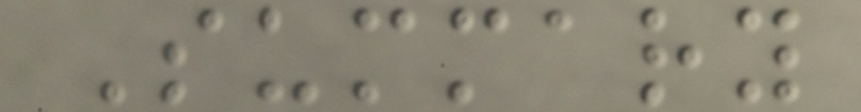Summary
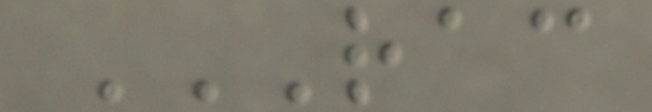RAC
